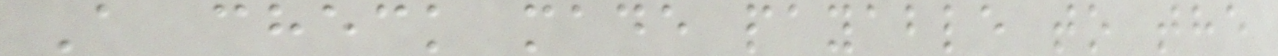A check made payable to the
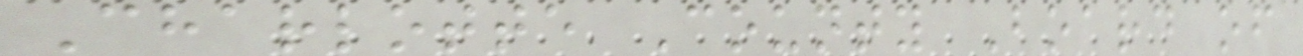Charlotte County Board of
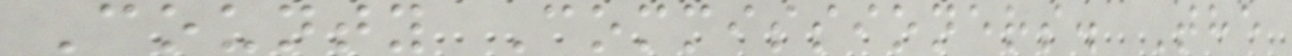County Commissioners. The
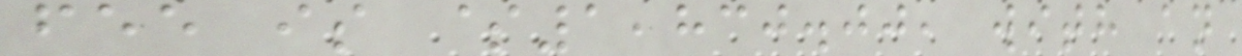fee is $1,830.00, with an
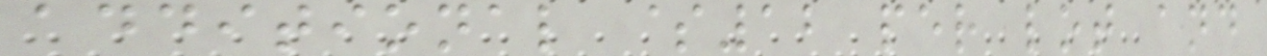additional $12 per lot and
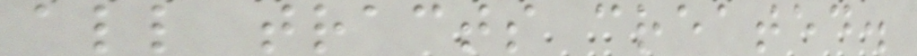all tracts created.
